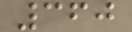360
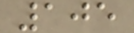105
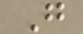G
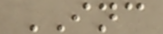INC
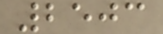2503
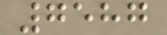7587
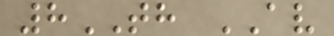8TH AV
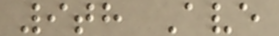9th Ave
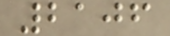2106
